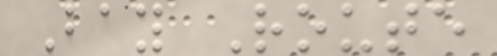Bay Route
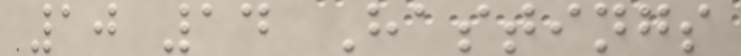10 14 Hastings
